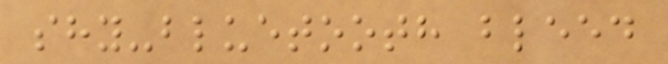shy-bluetooth bleed
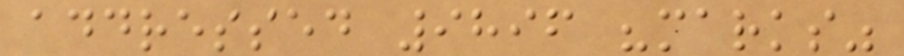addressed 9896 "marks"
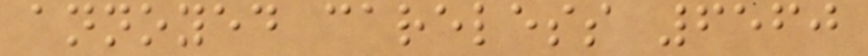annoyed careless 6560
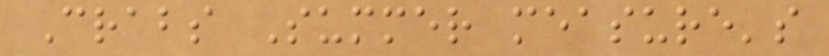Crabs Summer measure's
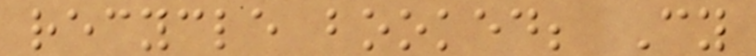recycle booked; Cy
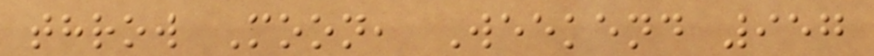throw Moon, Weekend 957
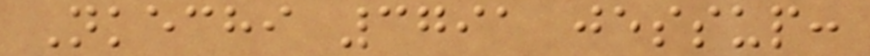Nkechi 3791 jessup:
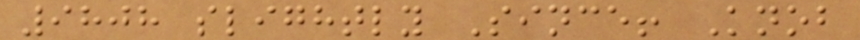9808 slightly Since! Knob
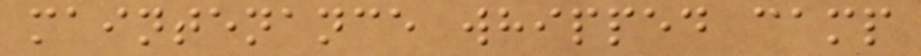maintenance whipped camp
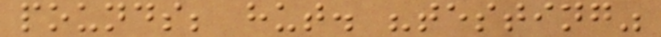pounds; hut. "testing"
